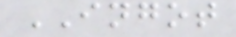INGOT
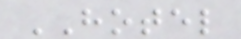HOTEL
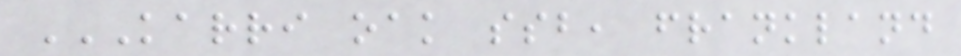KARRI OAK SSB, FRANKLAND
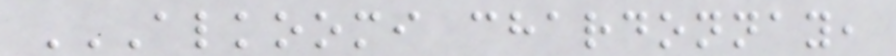ALKOOMI CHARDONNAY,
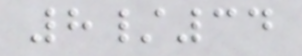8/34
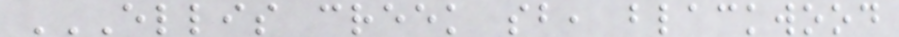ELLIS CREEK SB, BLACKWOOD
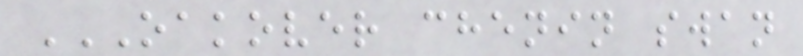OAKOVER CHENIN SWAN
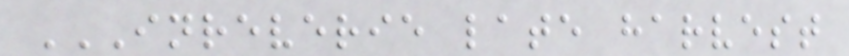INREVERIE LATE HARVEST
